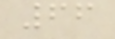66
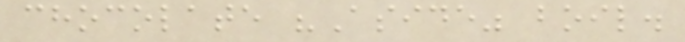chocolate "Aside" boil.
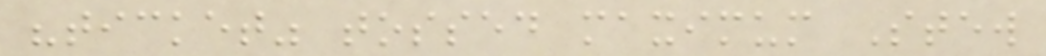"ticket" tossed maximum Stew
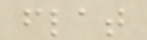flat
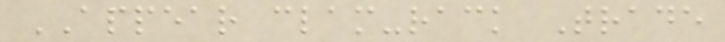APPEAR clam-rack Trade
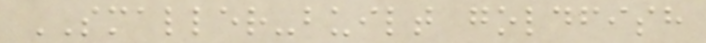SMALLER-built goldfish
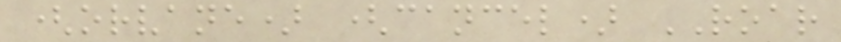(orvane) (cancel) ROAR
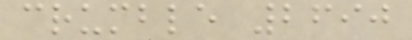crumble 2690
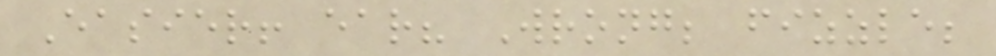Easier! ear? Wrong; fizzle;
